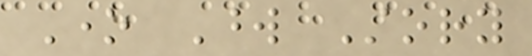One Word Story
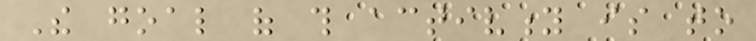The goal of this activity is to
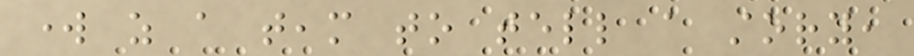work as a team to tell a story,
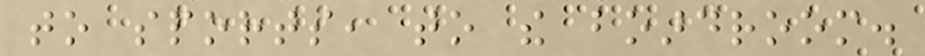to sports, to the boardroom.
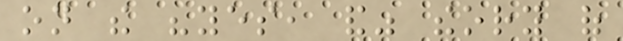on the "yes, and" theory of
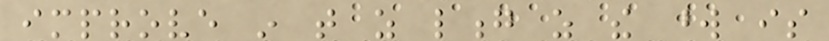improve in that as long as the word is
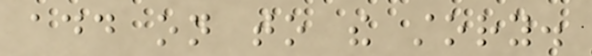add on to the story.
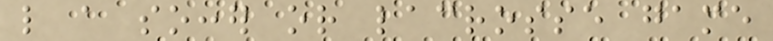like a soccer or lacrosse game
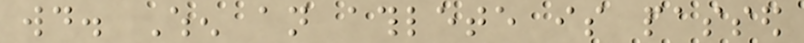would. When an athlete is passed
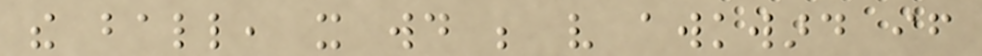the ball, it would be very awkward if
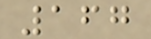167
